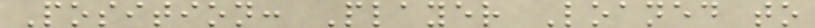Position: Player Loaned to
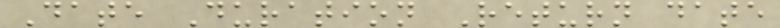Date Duration Return date
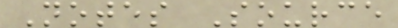Notes Source
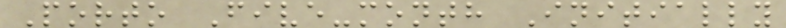Porto Five-month Initially
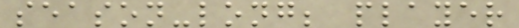season-long; player
